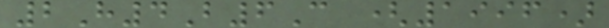2H4B6C (1996)
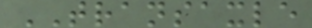TRANSAXLE
